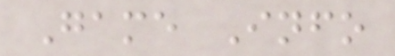Game Info
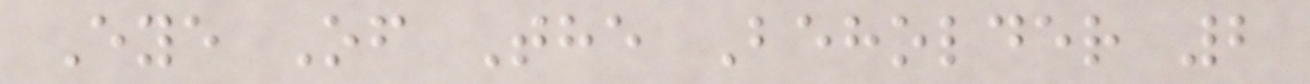Eye Of The Beholder 2
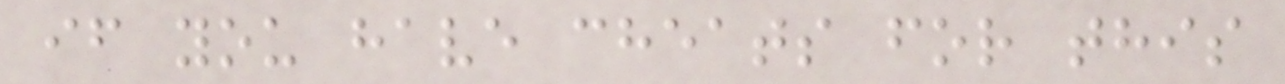if you have cheats for this
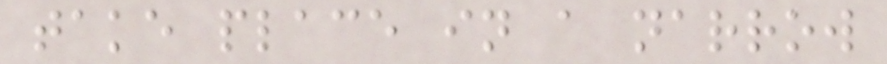take place in a narrow
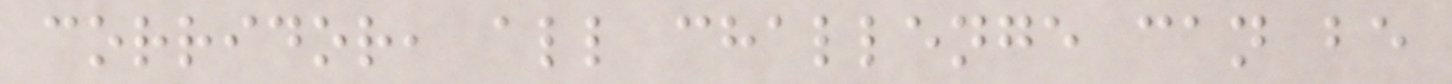corridor, all challenge can be
